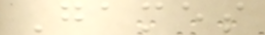Games
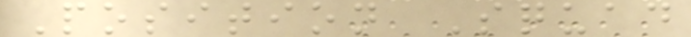Position Squad
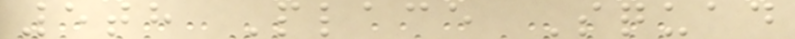5th Place Squad
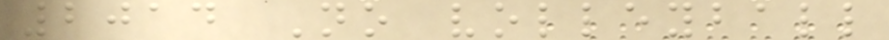2014 No volleyball
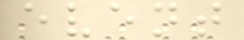event
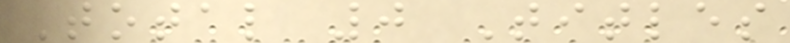Total 0 Titles
